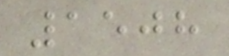1508
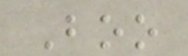Boo
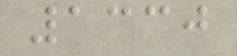1330
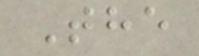The
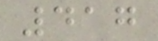417
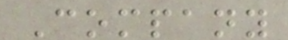Company
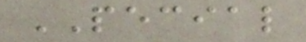PECIAL
